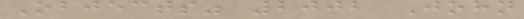Objects" 2002 John
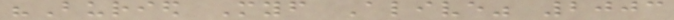"Buried Myself Alive" 2003
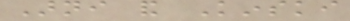Arni and Kinski
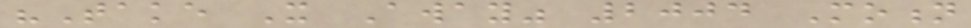"Take It Away" 2004 Motion
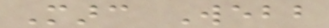Marc Webb
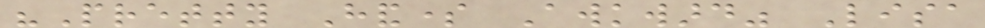"Pretty Handsome Awkward" Lisa
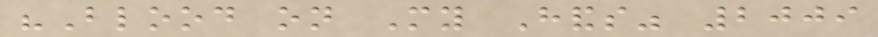"Blood on My Hands" 2009
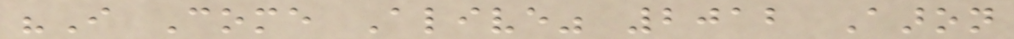"I Come Alive" 2012 Aaron
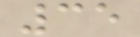35
